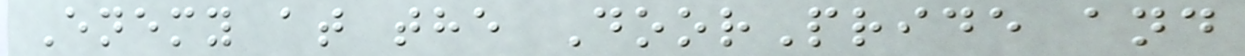Enemy at the DoorPride and
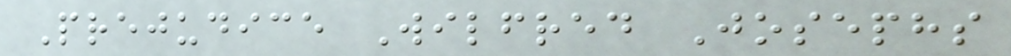Prejudice Wilfred Josephs
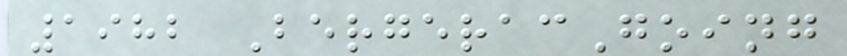1982 BergeracGoing
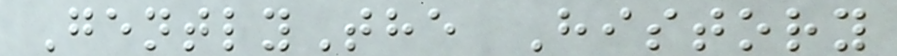GentlyThe History
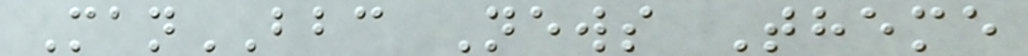ManBBC News Theme
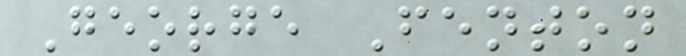George Fenton
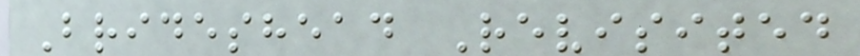Brideshead Revisited
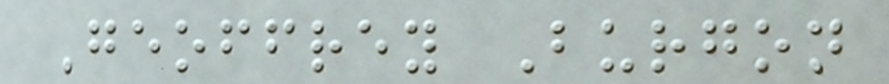Geoffrey Burgon
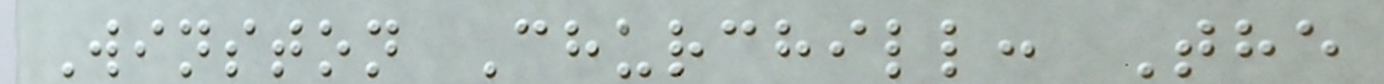Winston Churchill: The
